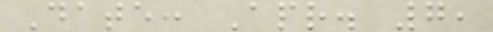Date: Apr. 7,
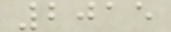2015
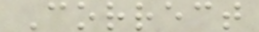Correct
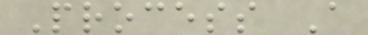Process A
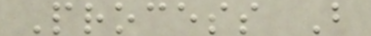Process B
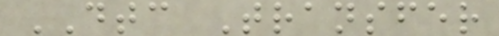DTC Transfer
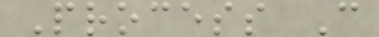Process C
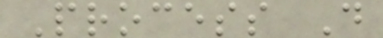Process D
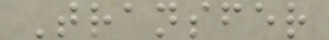Transfer
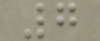7
